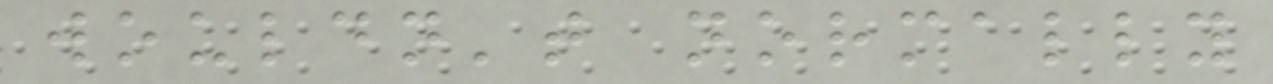wouldn't normally
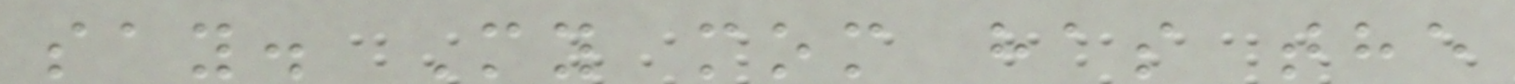say. My mom has the
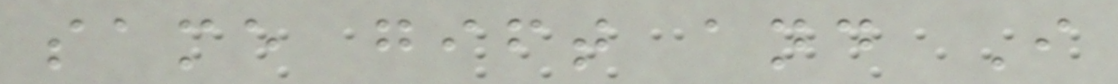same gift and I
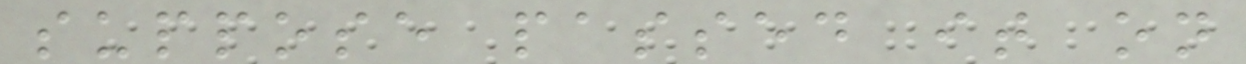suppose passed it on
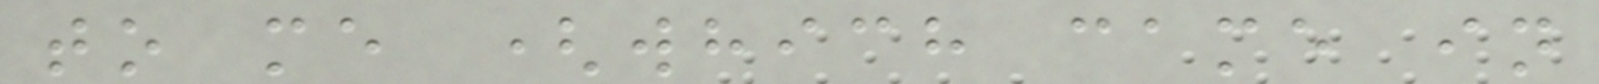to me (which came in
